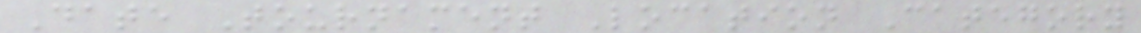Date Tournament Location Category
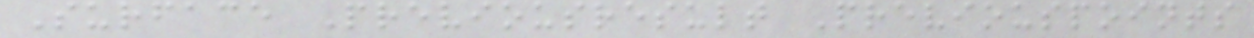Surface Previousresult Previouspoints
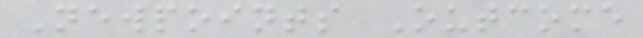Newpoints Outcome
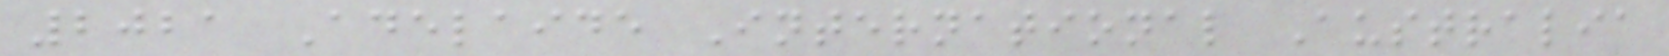2021 Adelaide International Australia
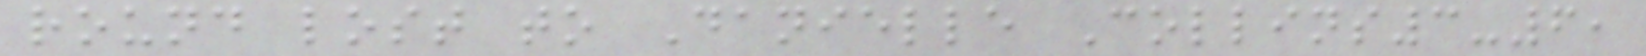round lost to Danielle Collins3-6,
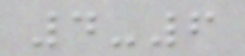4-6
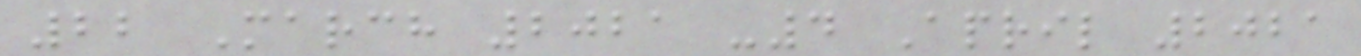22 March 2021 -4 April 2021
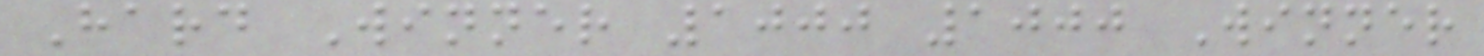Hard Winner 1000 1000 Winner
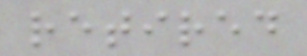retired
